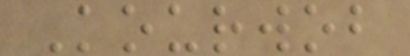Kourwob
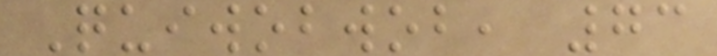Quiwobwob, 73
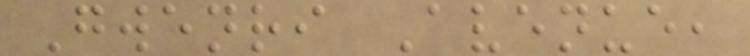Gwenri Avenue,
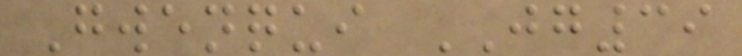Gwenqui JG39
